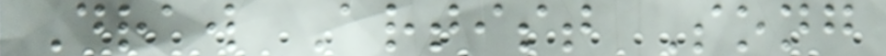Draw Artist Song
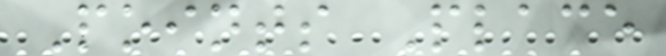Points Place
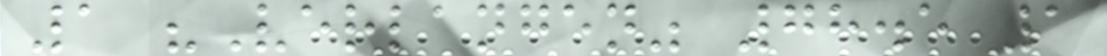1 "Verlangen" 78.5 1
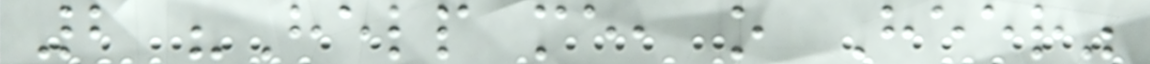2 "Help me, o Heer"
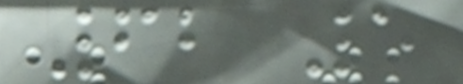62 5
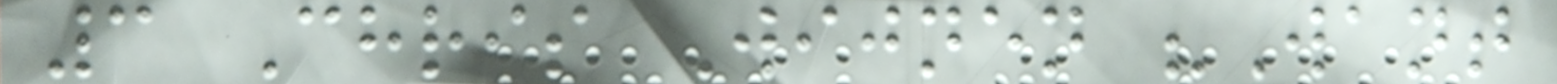3 Chris Wijnen "Want
